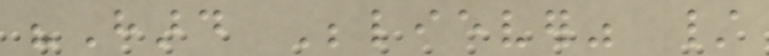"Hard Believer" /
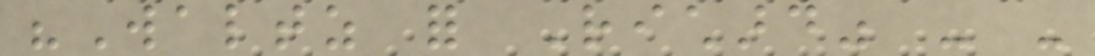"Waltz for Richard" - -
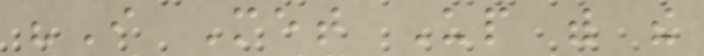"I Met Up with the
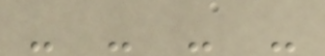- - - -
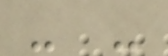- -
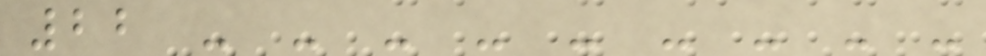22 - - - - - - - - -
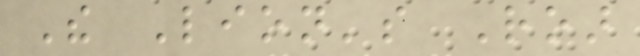The Lion's Roar
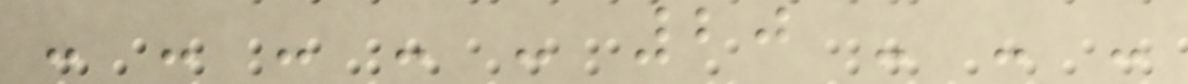- - - - - 20 - - -
